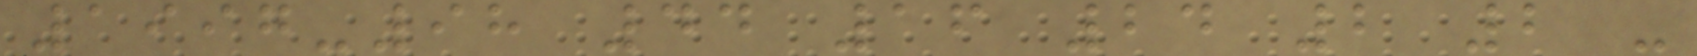1997-98 44 16 24 2 2 -
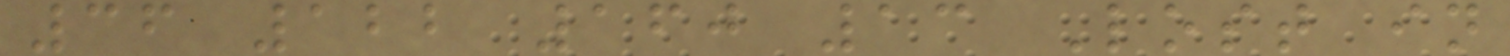36 122 160 13 Lost in
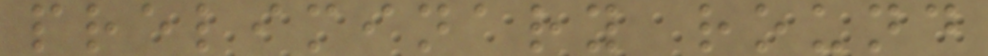preliminary round
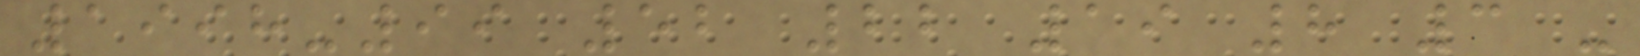1998-99 52 22 19 8 3 -
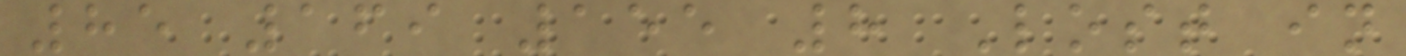85 169 155 8 Lost in
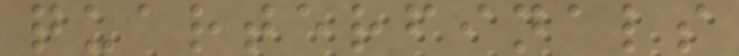quarterfinals
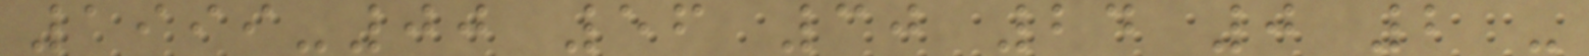1999-00 56 30 24 0 2 -
